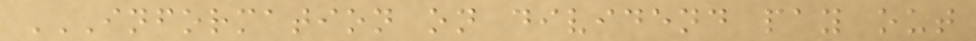INFORMATION ON DIVIDEND PAY OUT
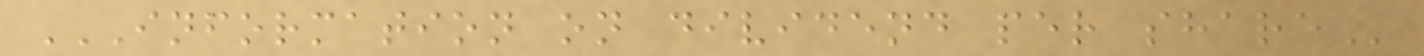INFORMATION ON DIVIDEND PER SHARE
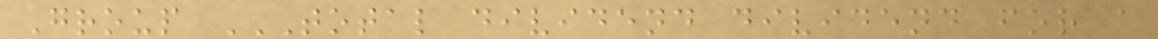Group TOTAL DIVIDEND DIVIDEND FOR A
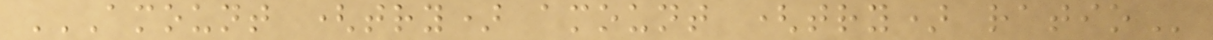AMOUNT (TRY) AMOUNT (TRY) RATIO
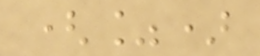(%)
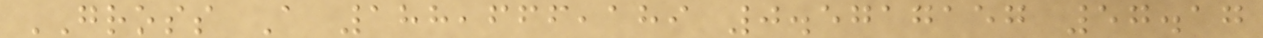GROSS A 188,666,189 0.5717157 57.17
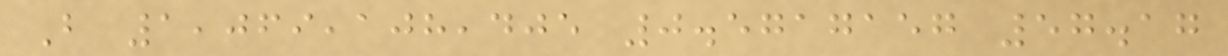B 1,069,108,405 0.5717157 57.17
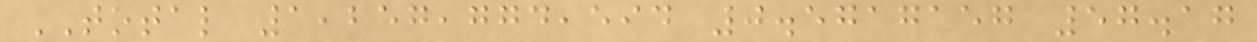TOTAL 1,257,774,594 0.5717157 57.17
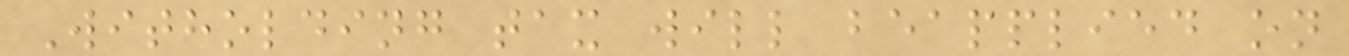Witholding tax will beapplied on
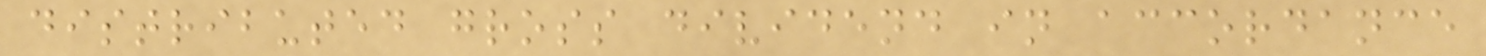distributed gross dividend in accordance
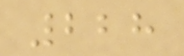228
